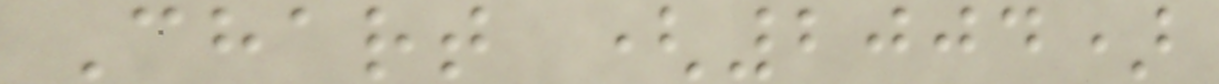Chart (2004)
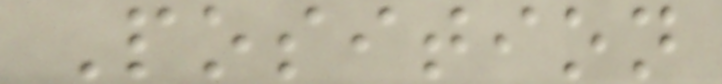Position
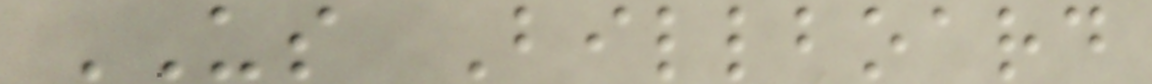US Billboard
